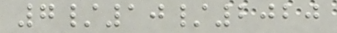7/10/2020
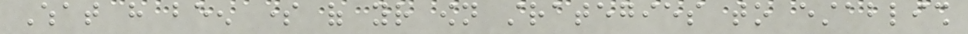What have been some of your own strategies to establish
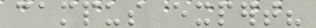campus expert?
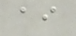ai
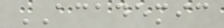ACADEMIC
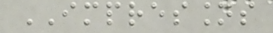IMPRESSIONS
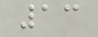13
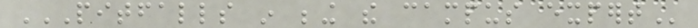PITFALLS IN BEING THE CAMPUS EXPERT
